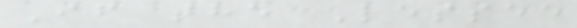If the Lessee
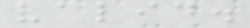valid.
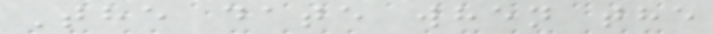The date when the
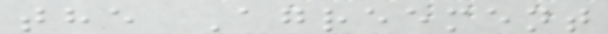the Agreement
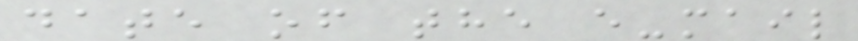date of the e-mail
